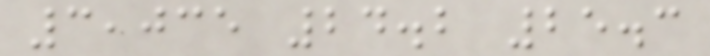3,035 24.2 25.3
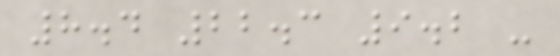8.4 22.3 9.2 -
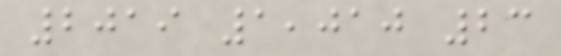2019 1,010 23
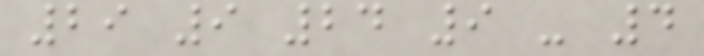29 9 24 9 - 4
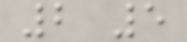2 5
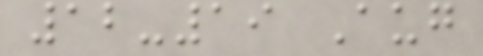12-19 Aug
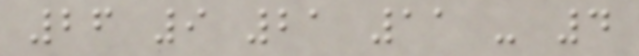26 9 21 11 - 4
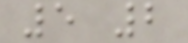5 2
